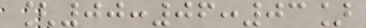[00:06:03]
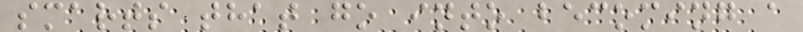smarts that go into becoming a
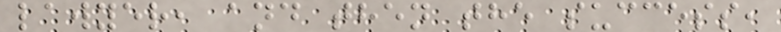lawyer, and then the success,
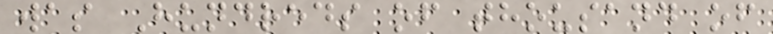was Hundreds of thousand of
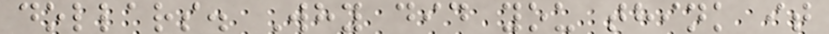dollars. Why did you think it
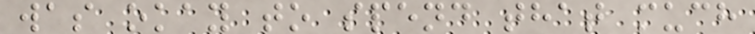was okay to spend that much
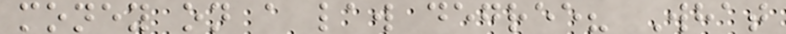money on a law degree? What
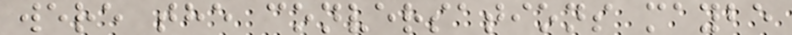were the conversations maybe
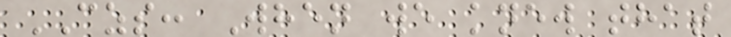CZS: When we knew that
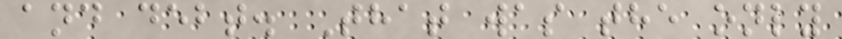and debt. That was the only
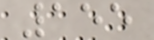155
